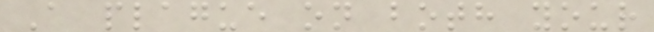A plague on both your
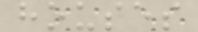houses
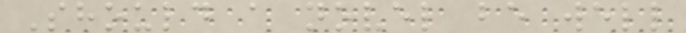Should a novel be well
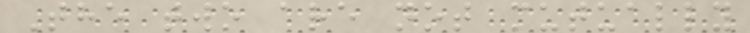The two are not mutually
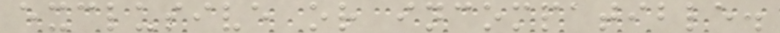exclusive or incompatible.
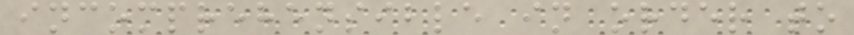incomprehensible in order to
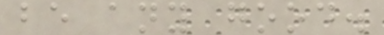be any good.
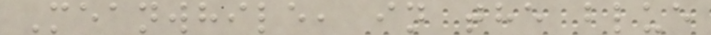Meanwhile, in the blue
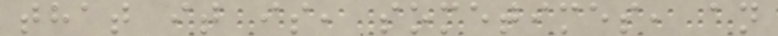that it is, sometimes, an
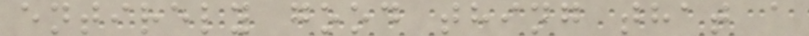entirely good thing that a
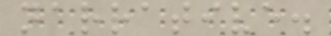narrative.
